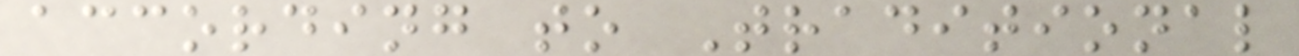according to Traditional
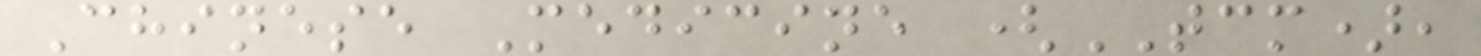Chinese Medicine (TCM),
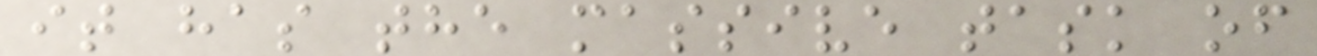it has the massive task of
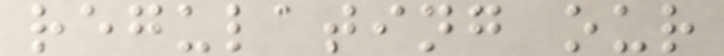regulating our
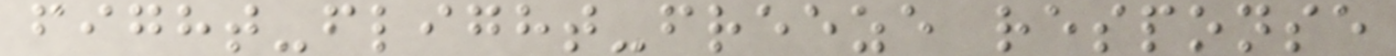fight-flight-freeze response
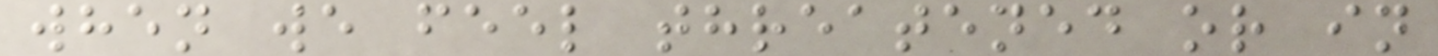when we feel threatened or in
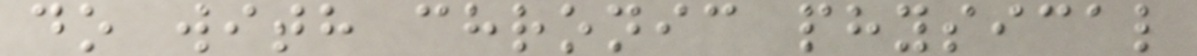do with chronic physical
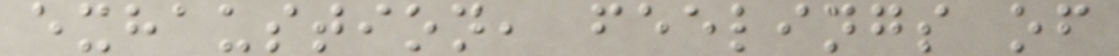exhaustion, feelings of
